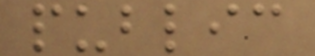public
